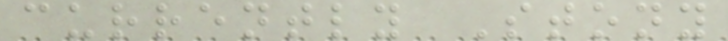currently Stony
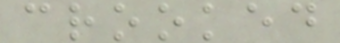crooked
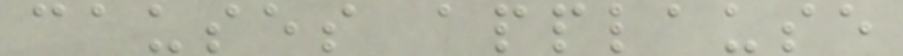causes applause
